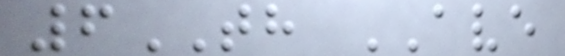6TH AVE
